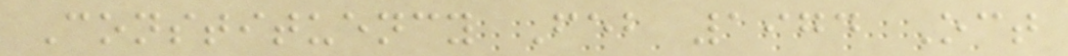Constituency Feb 1974 Oct
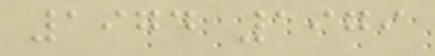1974 1979
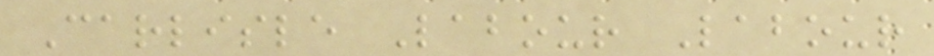Carlisle Labour Labour
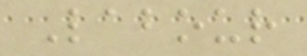Labour
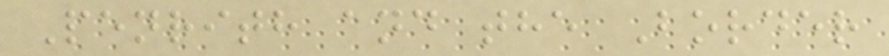Penrith and the Border
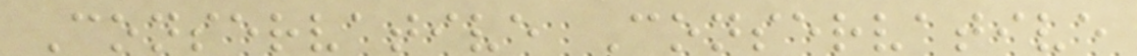Conservative Conservative
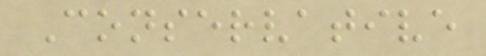Conservative
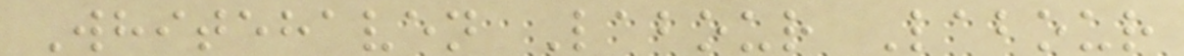Whitehaven Labour Labour
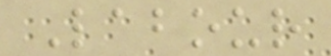Labour
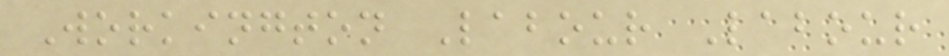Workington Labour Labour
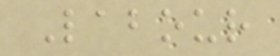Labour
